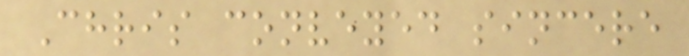Chris conveyed sincere
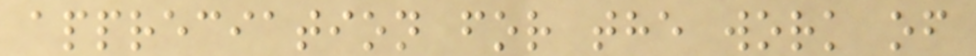appreciation for the work of
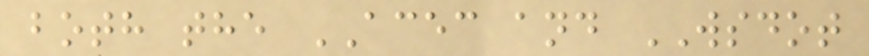both the ACEC and WSDOT
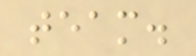team.
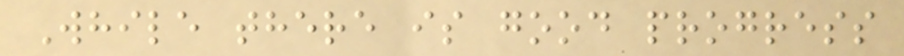While there is good progress
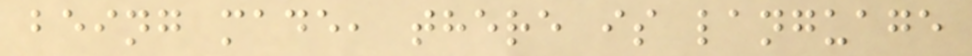being made, there is language
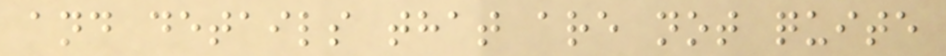and details that are not quite
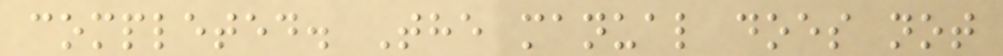completed. The manual does not
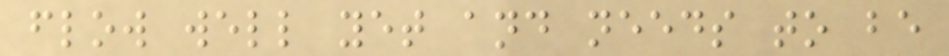flow well yet and needs to be
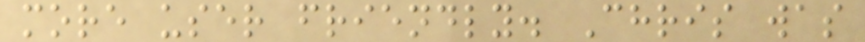more user friendly. Chris was
